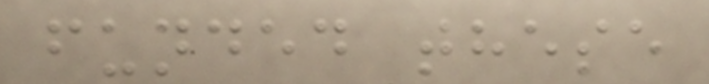funded these
